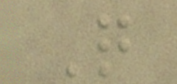Q
